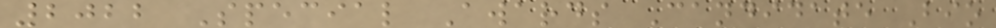2022 Special Awards Candidate Bio
